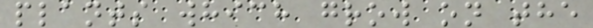plants which grow on the
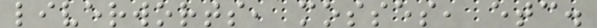liverworts, mosses, etc.
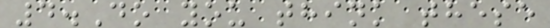4.Do you think these
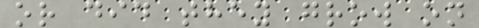or did they grow on
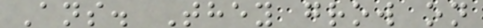Ans. They grow on
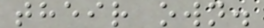their own.
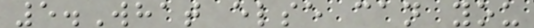5.What else can you
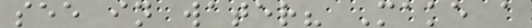see in water? Make a
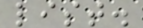list.
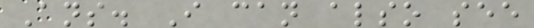Ans. I can also see
